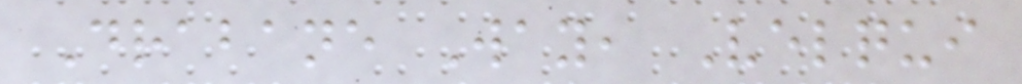Drabane Way, Velqui
